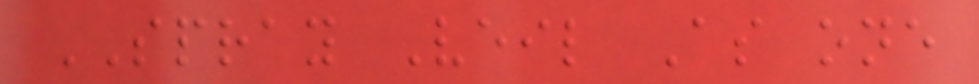SPRAY Veil As one
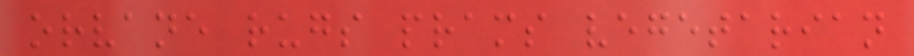orvane rugs prams vegetarian
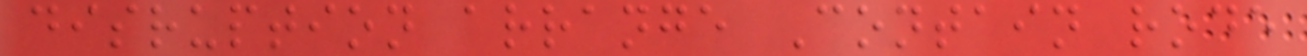disruption arrange Contain rode
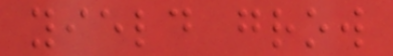yield grow
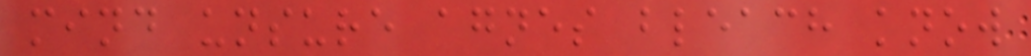mind unsure agnes bleach know
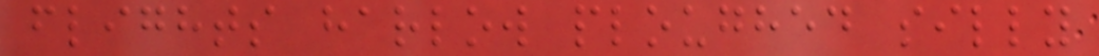flights harlow ploughed silly
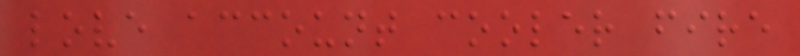love account cooler fire
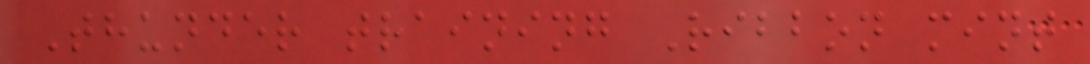Thunder training Ribbon mint
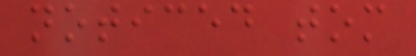noticed tom
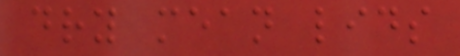dry mean lids
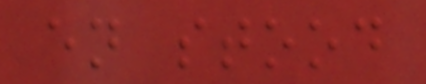en stood
